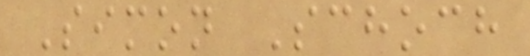Simon Schoch
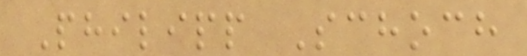Philipp Schoch
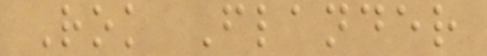Rok Flander
